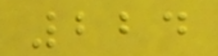224
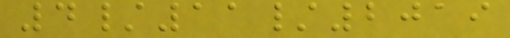4/11/2019
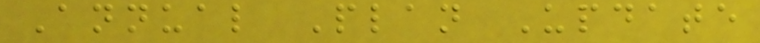Annual Plan Update
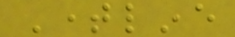Timeline
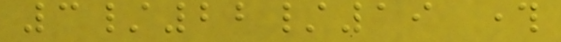3/22/19 through
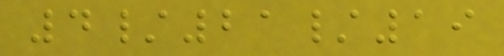4/21/19
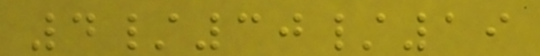4/30/19
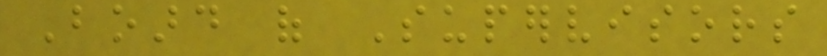Board of Supervisors
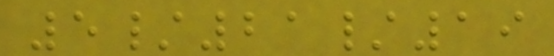5/21/19
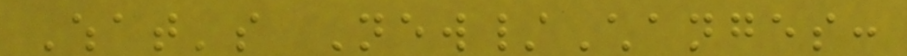What's New/Changes:
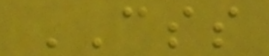CSS
